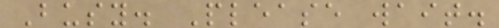Busy. Please wait.
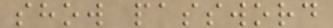show password
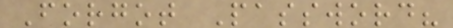Forgot Password?
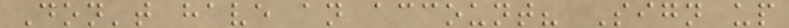Don't have an account? Sign up
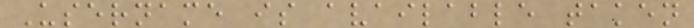Username is available taken
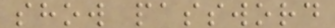show password
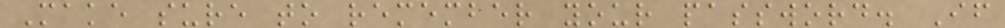Make sure to remember your password. If
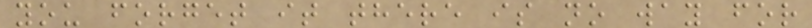you forget it there is no way for
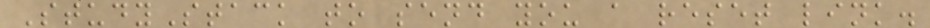StudyStack to send you a reset link.
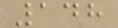148
